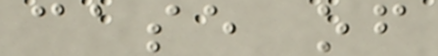case of
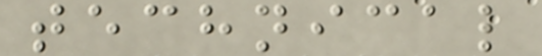technical
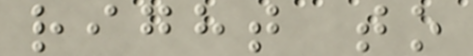right to
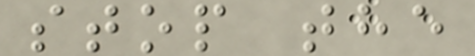stop the
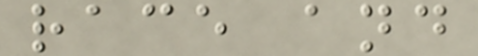race and
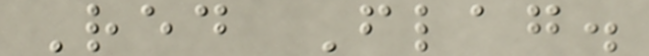Red Flag.
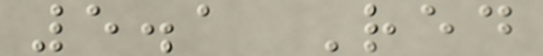5.1 Red
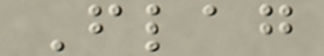Flag
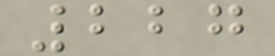227
